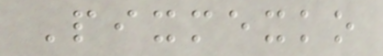Pixmexko
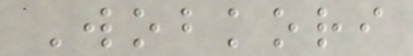Wobkori
